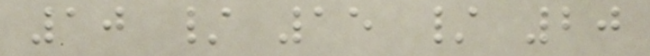10 / 15 / 20
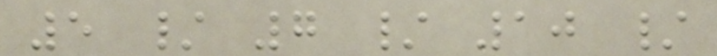5 / 7 / 10 /
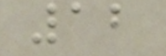12
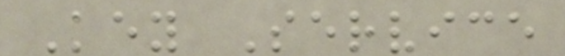Key Service
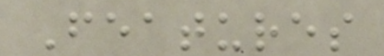Features
